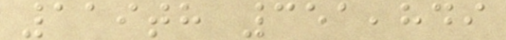119th 351,849
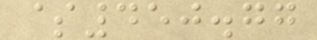$450.77
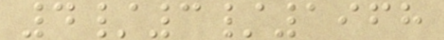4/3/1968
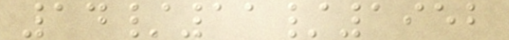14/11/1952
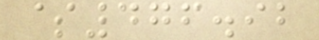$476.92
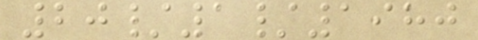20/1/1980
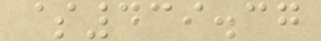$439.37
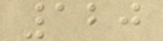120
